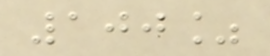100%
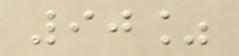90%
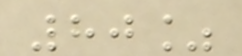80%
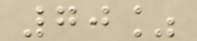70%
